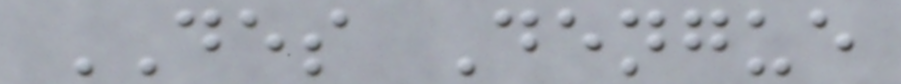DES Dengue
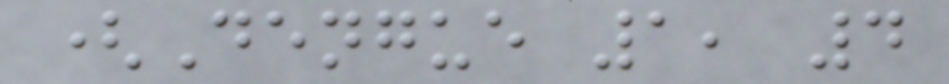(Dengue 1, 4
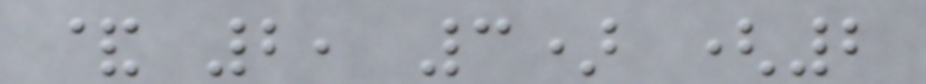& 2, 3) (2
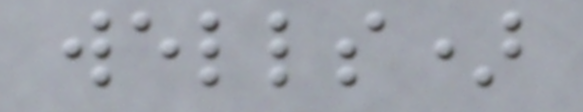wells)
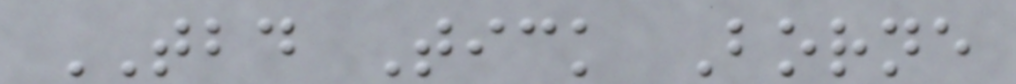TBD Tick Borne
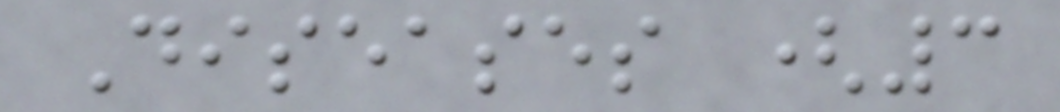Diseases (3
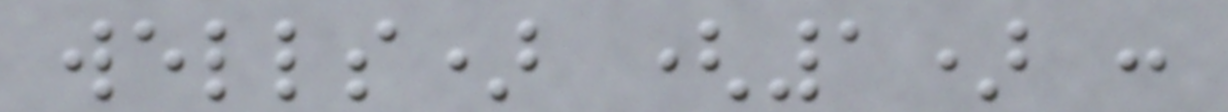wells) (1) :
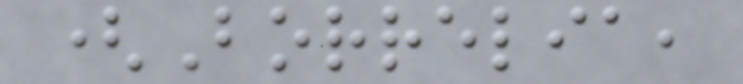(Borrelia,
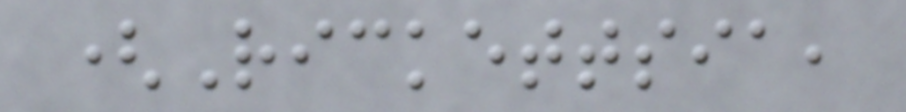(Rickettsia,
